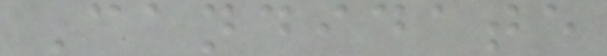Candidate
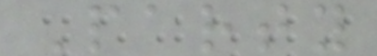Party
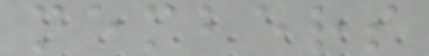members
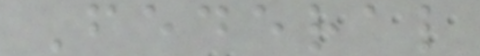Federal
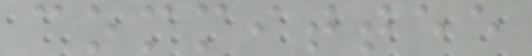committee
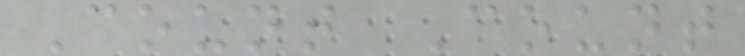Count Count
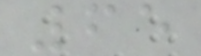65
